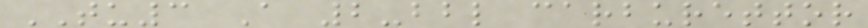TU3 A 2-bbl carburettor
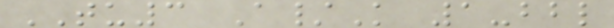TU3 A/K 1-bbl
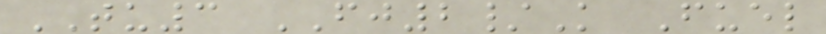TU3 FJ2/K Fuel
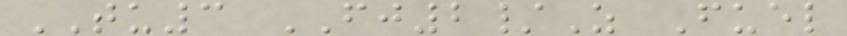TU3 FJ2/Z Fuel
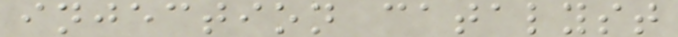injection catalyst
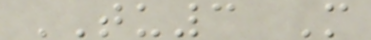TU3 M
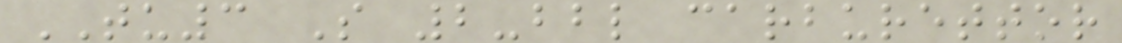TU3 S 2-bbl carburettor
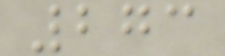273
